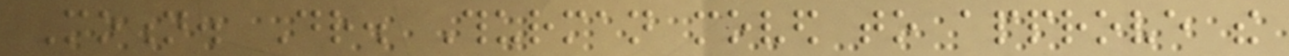Motion. Dr. Thurman moved to approve the
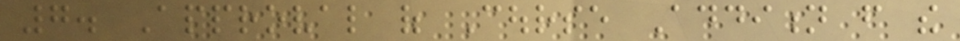7. Approval of Course Addition from the
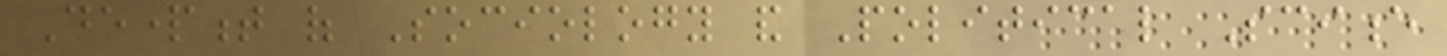Department of Sociology and Political Science
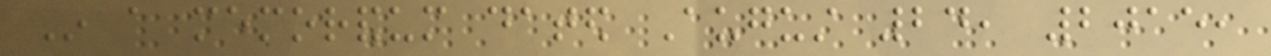In a memorandum dated August 24, 2015,
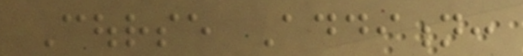Course Addition:
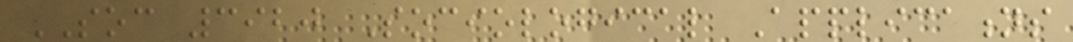SOC 3920 Sociological Applications
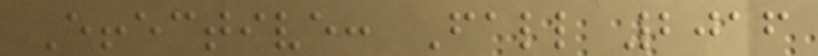Effective: Fall 2016
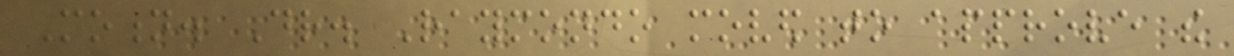Motion. Dr. Raymondo moved to approve the
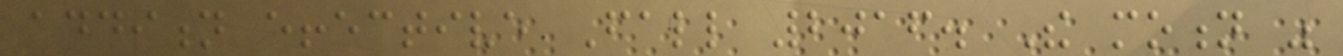addition effective Fall 2016. The motion was
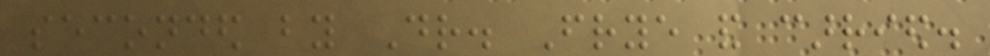seconded by Dr. Frye and carried.
